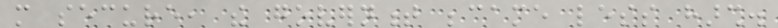more secure, the government became less harsh.
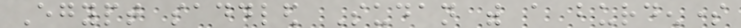Egypt saddled Sudan with a burdensome
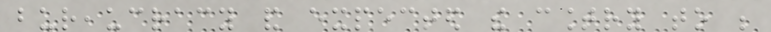bureaucracy and expected the country to be
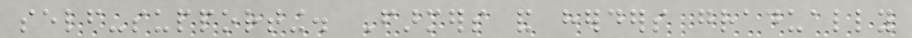self-supporting. Farmers and herders gradually
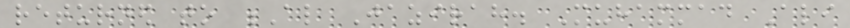returned to Al Jazirah. Muhammad Ali
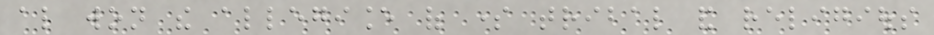also won the allegiance of some tribal and religious
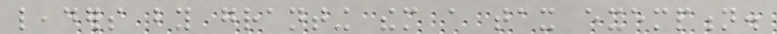leaders by granting them a tax exemption.
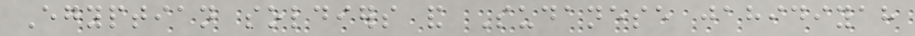Egyptian soldiers and Sudanese jahidiyah
